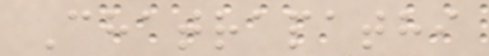Chatrapathi
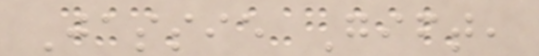Jassie Gift,
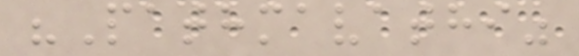"Pathmavathi"
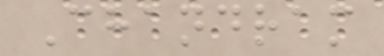Chandram
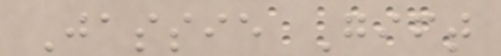Jassie Gift
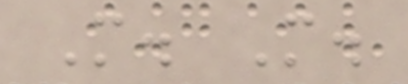M. M.
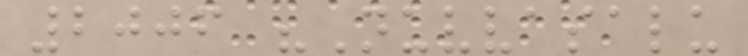2006 "Nuvvasalu
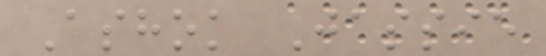Ashok Jassie
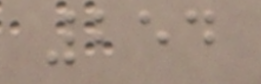254
